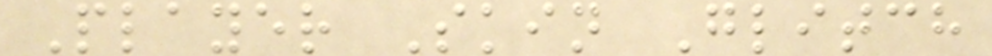Player Skin Glitch
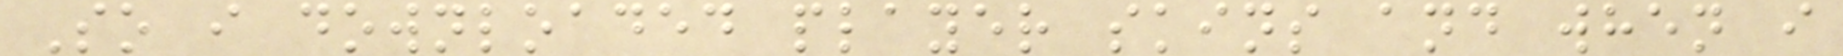So i downloaded player skins and when i
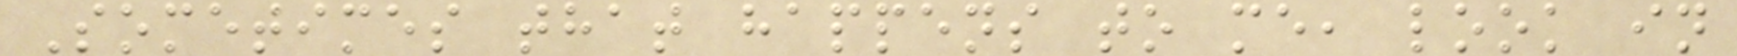Sometimes that happens to me, look in
